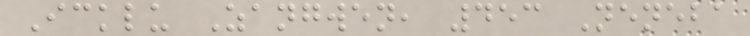Icklu Zangwen, 453 Neneba
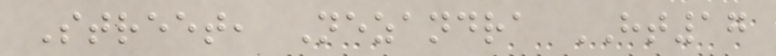Street, Nezandra HT17
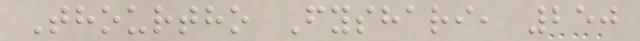Thourtho Fyshari, 250
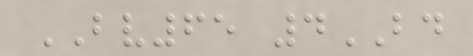BV65 4BD
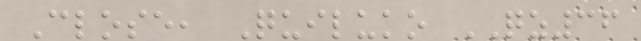Close, Quiluko QZ36
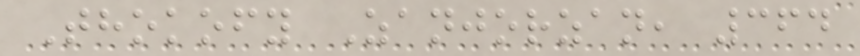Thokofy Zanjorzan, 364
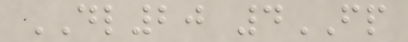DL20 4FP
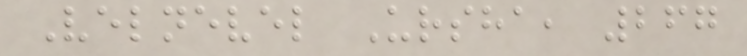Velnevel Ursha, 267
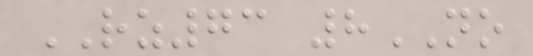RZ73 8NO
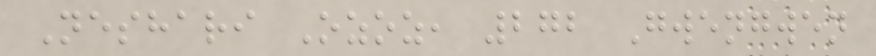Neshari Ozoz, 272 Gwengwen
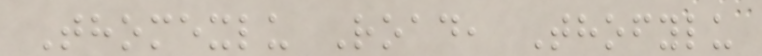Thomexlu Road, Thofylu
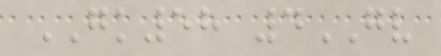GK58 4GV
